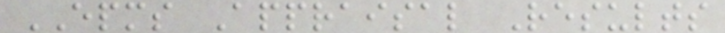EPMS Appraisal Results
